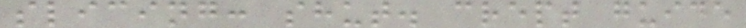slicing: shut. crept guide
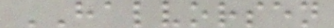HALVORSEN
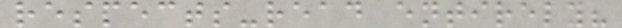respects-read entirely?
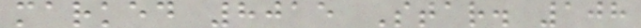marked 8015 Star. 108
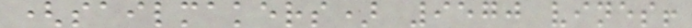(sailmakers) 9570 vines!
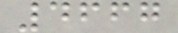4667
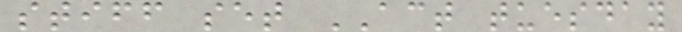stiff set ACT tuesday
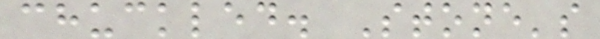chuckled. Stone's
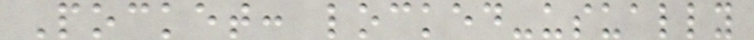Pocket: locked-usually
